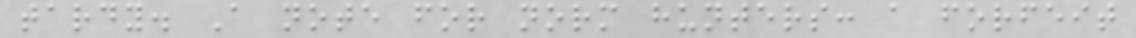tardy. A note for norm hunters: a forfeit
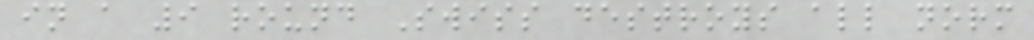in a 9 round Swiss destroys all norm
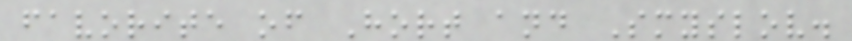favorite of Hort and Smyslov.
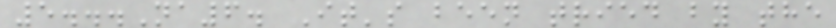5...Na6. It's been tried by the
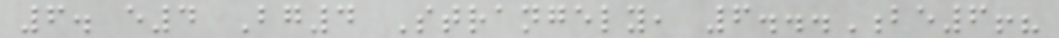6. e4 Bg4 Strangely, 6...Be6!?
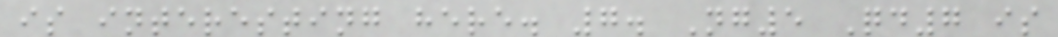is interesting here. 7. Ng5 Qd7 is
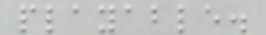playable.
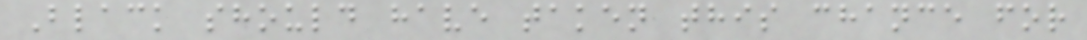Black should have taken this chance for
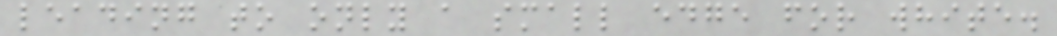leading to only a small edge for white.
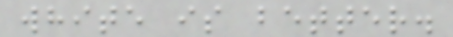white is better.
